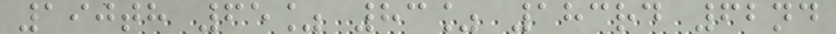190th 65% 83% 183rd 62nd
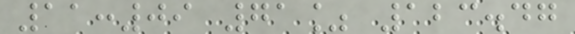11:09 71% 123.47
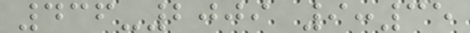436-2009 9:35
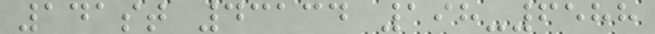141st 43134 198-6588
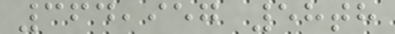364,957 58th
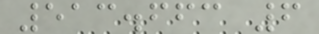513.663 6
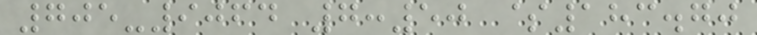705-9064 7:50 $183.70
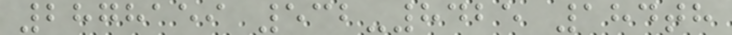2878159 532-8425 184th
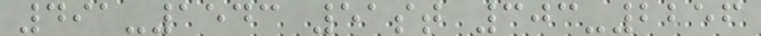491-1543 51st 303-2256
